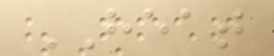HEAT
